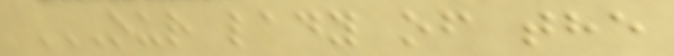OUR LADY OF THE
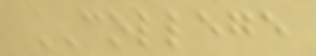COLLEGE
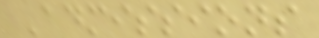Admissions
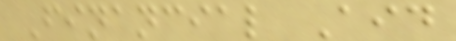Financial Aid
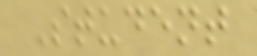Student
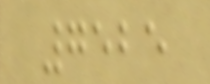7525
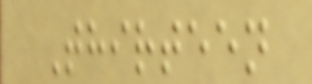Thirteen
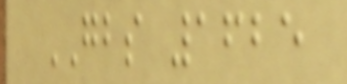GBS 1625
